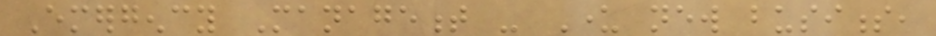Emergency Management - Under new business,
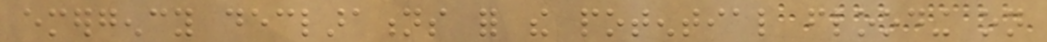emergency declarations for the potential flooding on
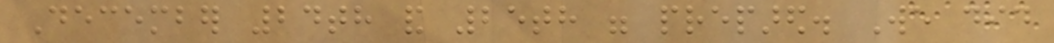December 24th and 25th were prepared. We did
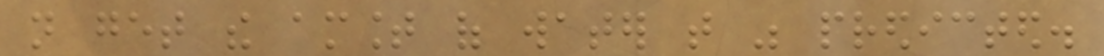not get the amount of water that was predicted.
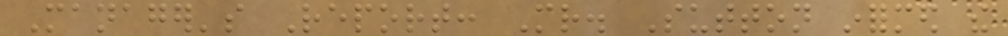Manager's Report: Mr. Sutton informed the
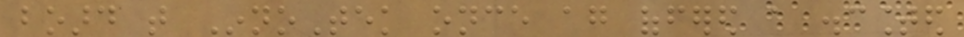board that InnoTek once again offered a discounted
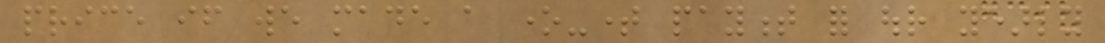price if we made a one-time payment for our yearly
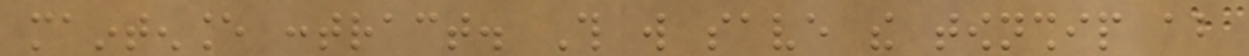maintenance contract. This will save the township about
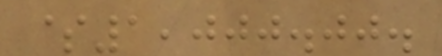$1,000.00.
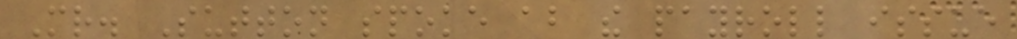Mr. Sutton spoke about the payroll issue
